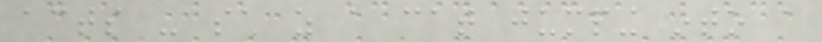acts - such as a cat jumping into a
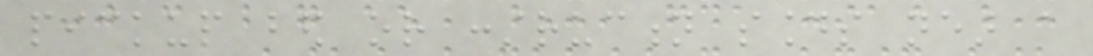pickup bed or construction sounds near a
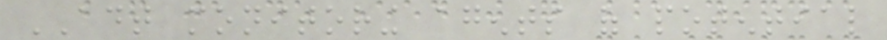ADT monitoring agents of potential
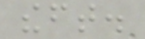theft.
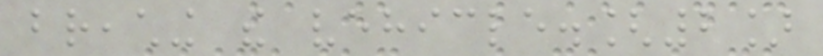breaching the vehicle.[2]
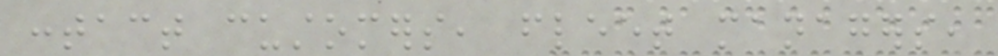contact customers, fleet managers,
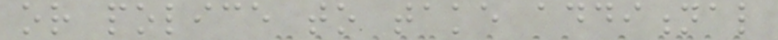or police to take additional
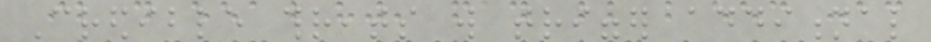Credible threats will trigger additional
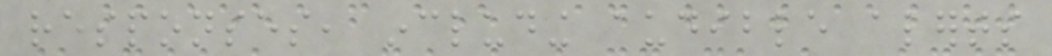responses, including audible alerts
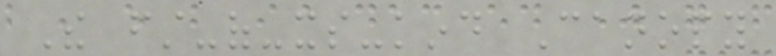The first-of-its-kind Canopy
